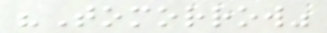"Tomorrow"
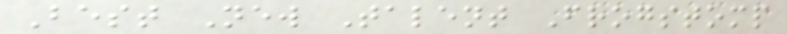Best New Talent Frogstomp
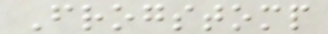Frogstomp
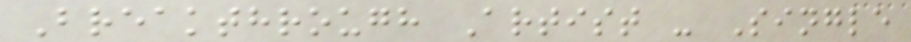Breakthrough Artist - Single
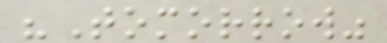"Tomorrow"
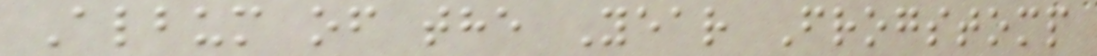Album of the Year Frogstomp
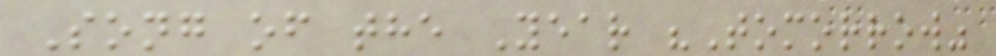Song of the Year "Tomorrow"
